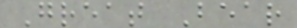Great Bear
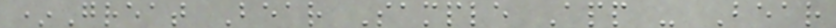*Great Bear Sample App - Bear
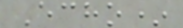Echo*
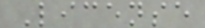License
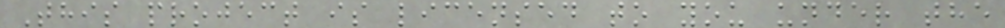This project is licensed to you under the
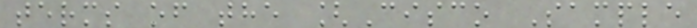terms of the [Cisco Sample
